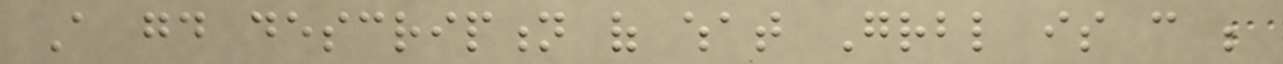A good description of what Grbl is can be
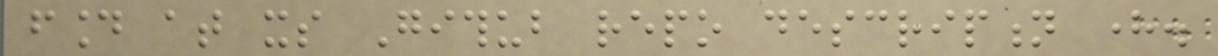found at its Github repo description here.
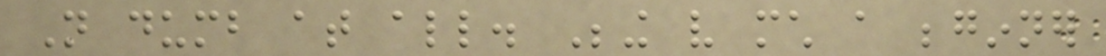Not dumb at all. Being very much a beginner
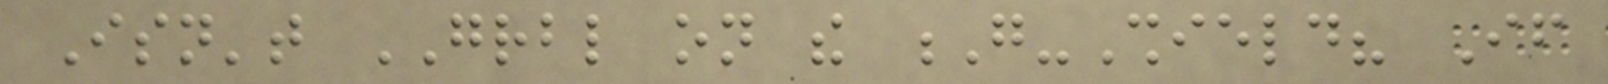Isn't GRBL on the G-Shield? If
